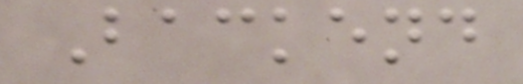Backend
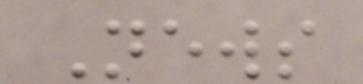News
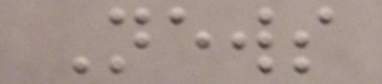News
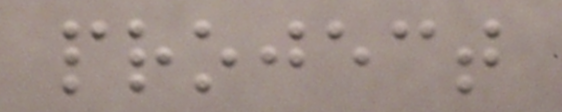project
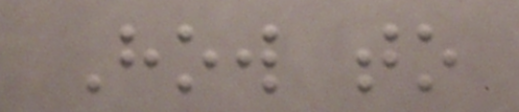How to
